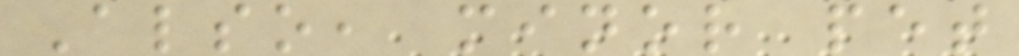Also, minor pet
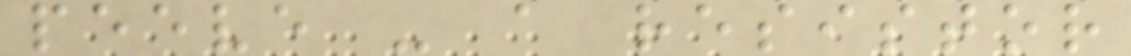peeve - a resistor
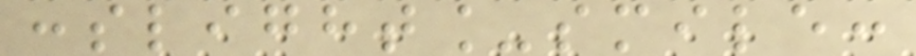:slight_smile:
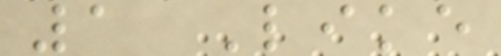1 Like
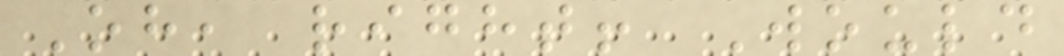Oh, right! Would
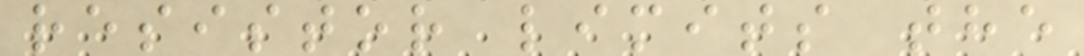resistor limits the
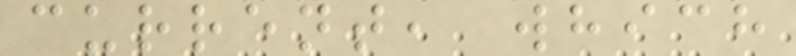current, which
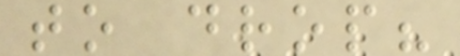to drop?
